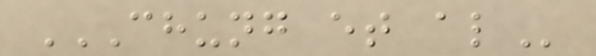CHUNG ET AL
